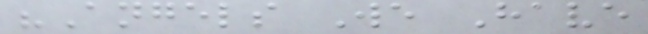"Angels We Have
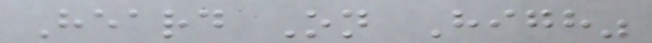Heard On High"
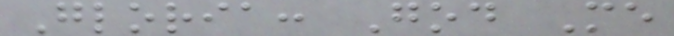Gloria: God Me
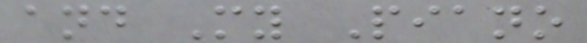and My Piano
